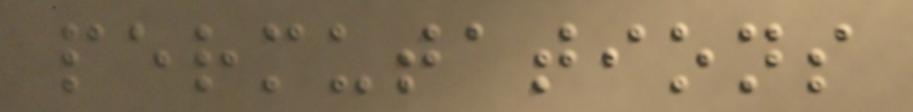permutations
